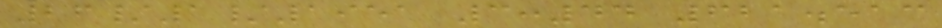26/1/1951 3:44 621.513
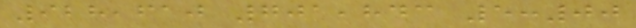928,610 701,843 5:00
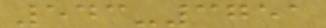543-3751
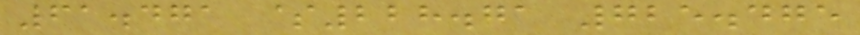61.471 $228.71 725.475
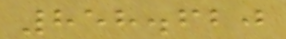858.620
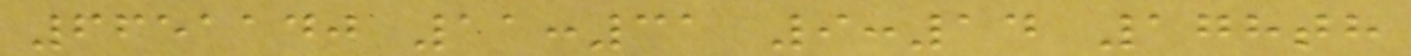6651140 11:31 9:14 178th
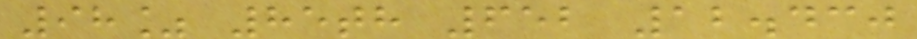98% 85th 652 12.430
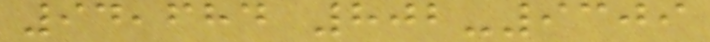94,684 802-9309
